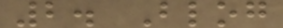2. Blog
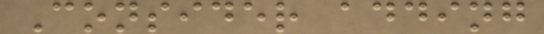Consider adding
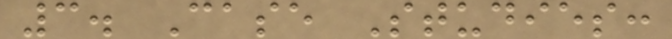3. Case Studies:
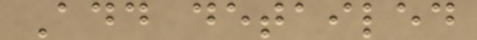Add detailed
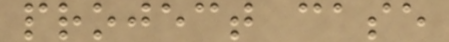project case
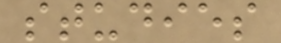studies
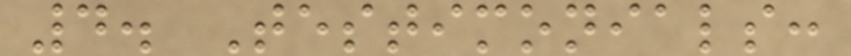4. Testimonials:
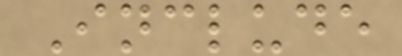Include
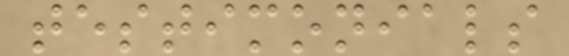testimonials
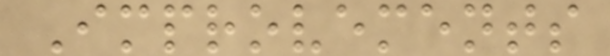Improvements
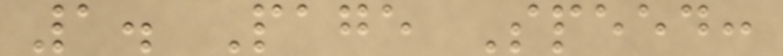1. Page Speed:
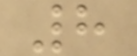8
